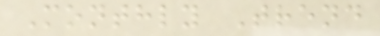Monthly Trend
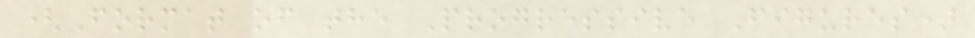(Format of the Progressive Figures)
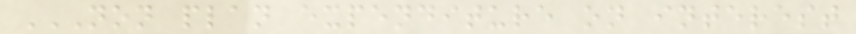NON PLAN EXPENDITURE ON INTEREST
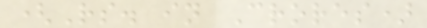(Rs. in Crores)
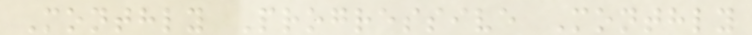Monthly Progressive Monthly
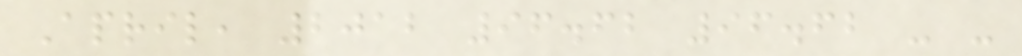April, 2012 96.62 96.62 - -
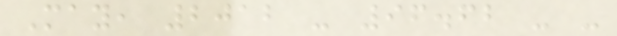May, 2012 - 96.62 - -
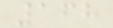168
